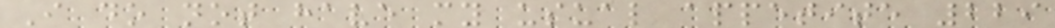I do not have my usual appetite 229
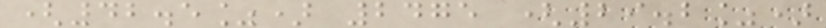(42.5%) 2475 (29.2%)
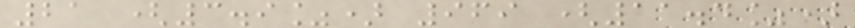21 (3.9%) 969 (11.4%)
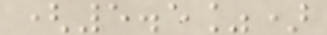(5.5%)
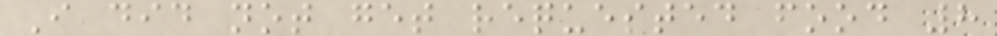I did not get requested food 8
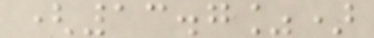(13.7%)
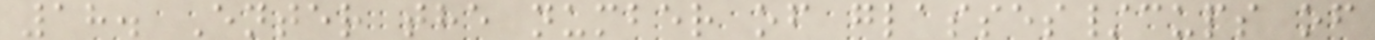18. Enter the number of glasses/cups of
